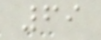69
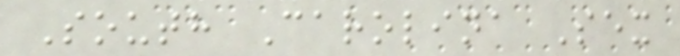South Carolina Sex
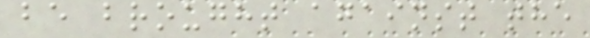be brought against the
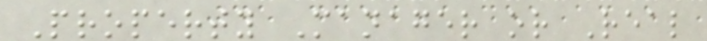Property Manager or Real
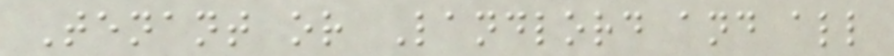Tenant or Landlord and all
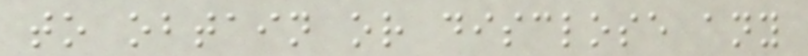to obtain or disclose any
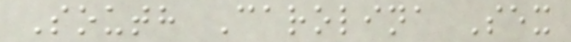South Carolina Sex
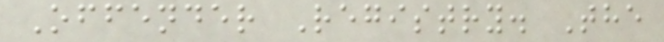Offender Registry. The
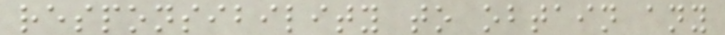responsibility to obtain any
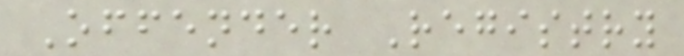Offender Registry
